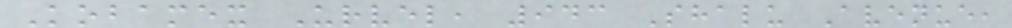Kobamex Urvel, 943 Shalu Avenue,
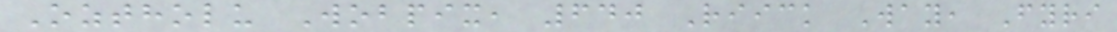Oztholu Wobpix, 640 Riick Way, Fyri
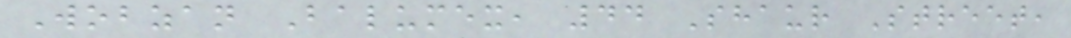Wobzan Balumex, 44 Shaur Street,
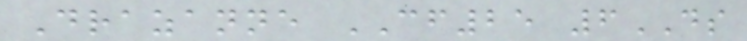Drazanne CF25 6DS
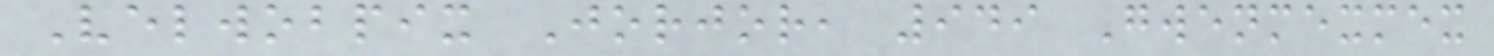Velwobpix Jorjor, 949 Gwenmexmex
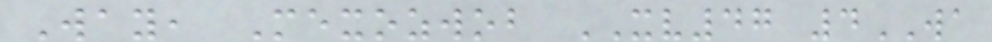Way, Mexozwob XV47 4WA
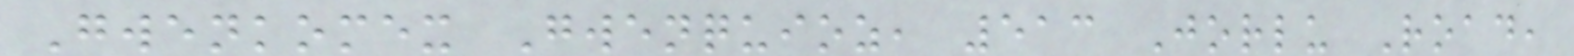Gwenkomex Gwenquioz, 513 Jorlu Road,
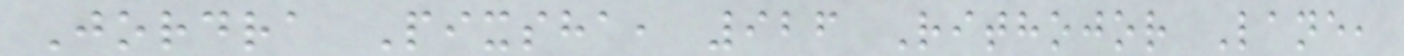Jordra Pixsha, 926 Rithojor Lane,
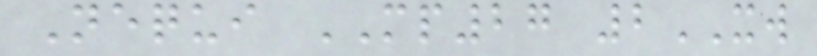Nequi MP27 2XW
